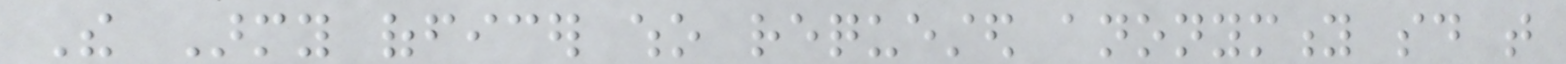The Army officer who requested anonymity said that
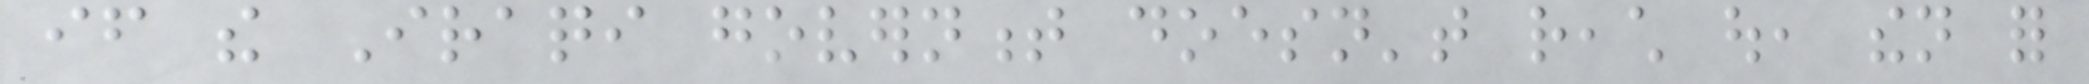if the Iraqi government doesn't reach out, then for
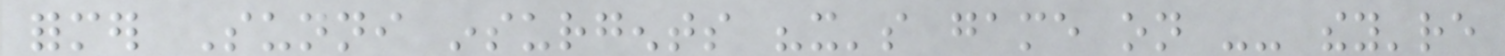former Sunni insurgents "it's game on -- they're
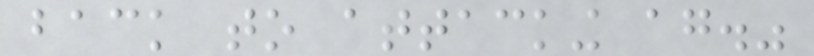back to attacking again."
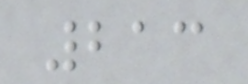213
